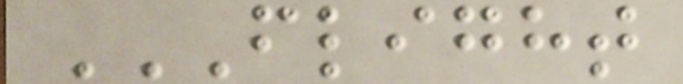FLIGHT
